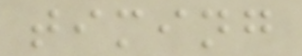timing
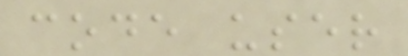code user
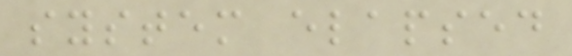system elapsed
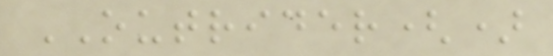OUTRIDER()
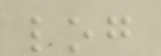log
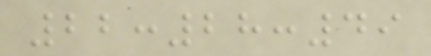22:28:49
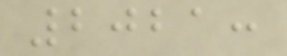2021:
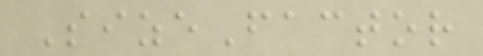SizeFactor
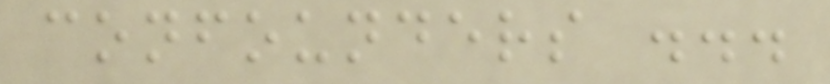confounders ...
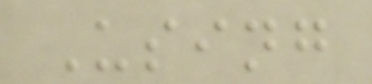Using
